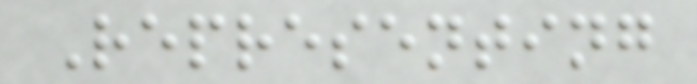Representing
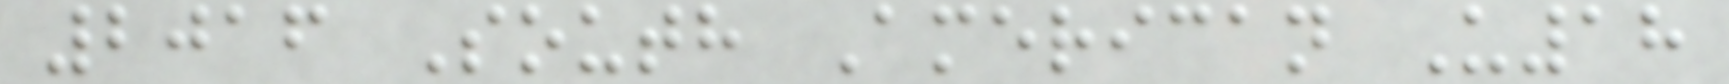2016 South American U18
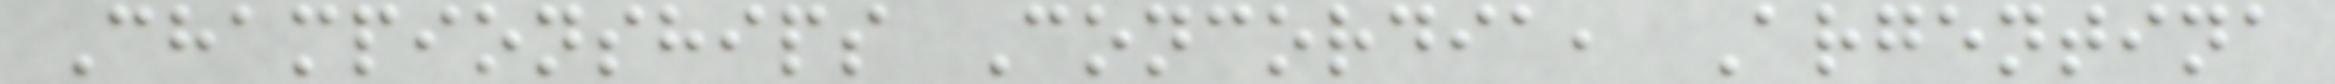Championships Concordia, Argentina
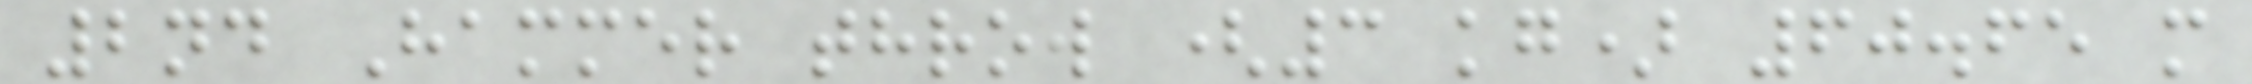2nd Hammer throw (3 kg) 60.65 m
